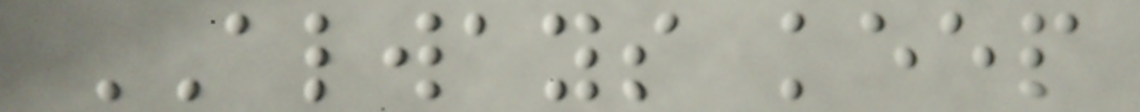ALWAYS keep
